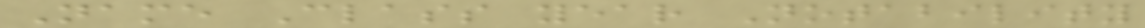Name Class year Notability
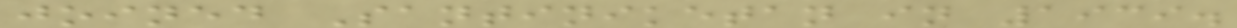joined Santiniketan in 1939.
